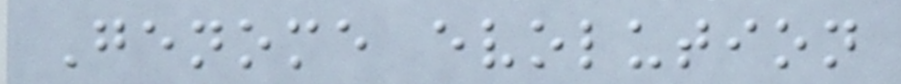Genome evolution
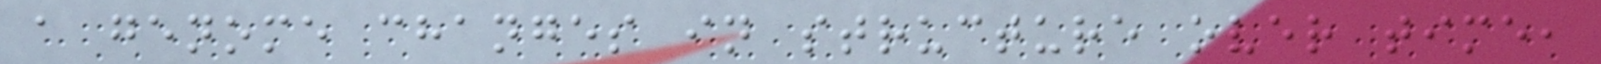a genome changes in structure over time,
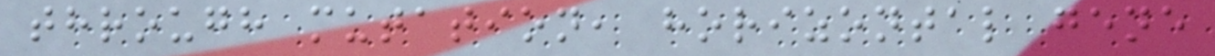through mutation, horizontal gene
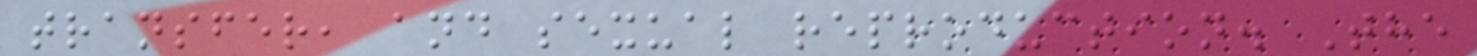transfer, and sexual reproduction. The
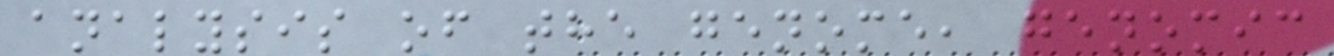analysis of the genome, genomic
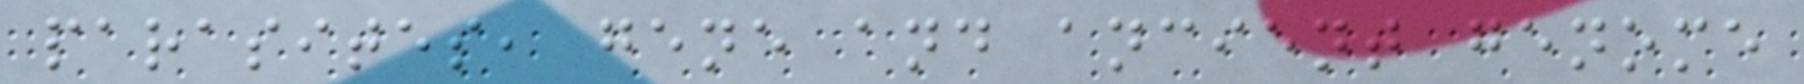parasites, gene and ancient genome
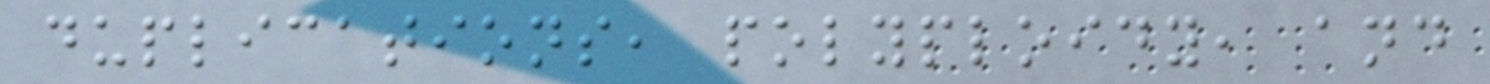duplications, polyploidy, and
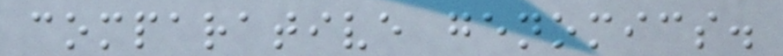comparative genomics.
